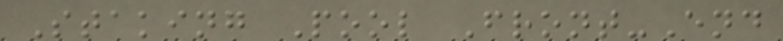Staking Pool Front-End
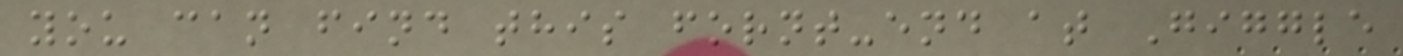you can find this fornt-end at Giggle
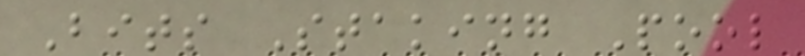Bits Staking Pool
